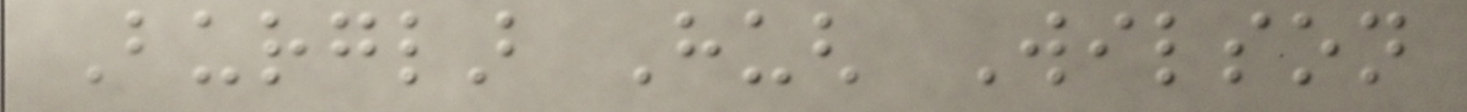Burglar Hugh Wilson
